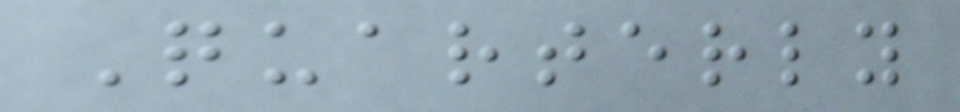Quarterly
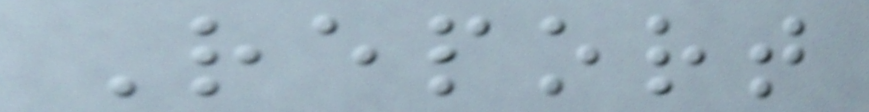Report
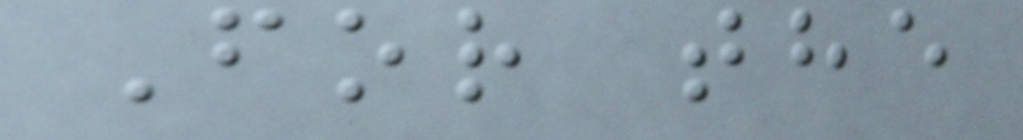For the
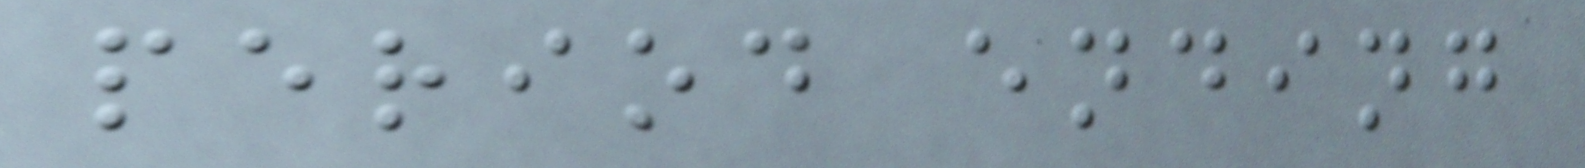period ending
